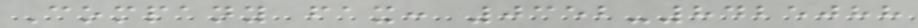Company fax: 0352-8425088
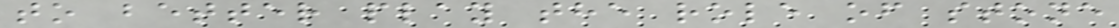to better play the role of stone
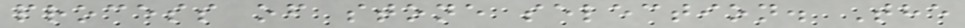process of stone selection. The
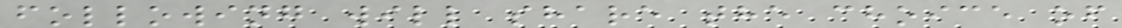following will share the choice of
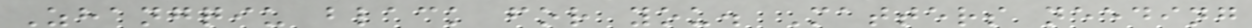Zhangqiu black for you. Matters needing
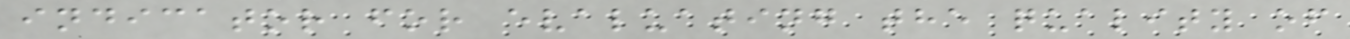indicator for evaluating the quality of
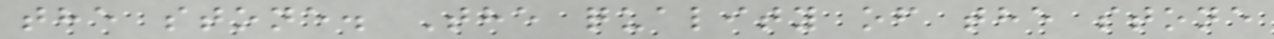the stone. The quality of the stone
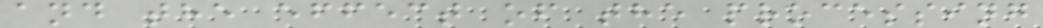and the effect of the processing
